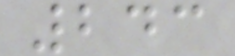243
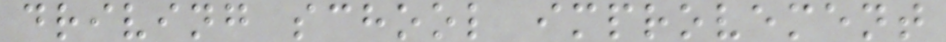driving school improvement
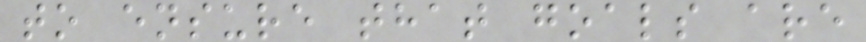to ensure that goals are
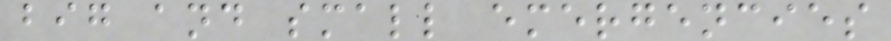big and small emergencies
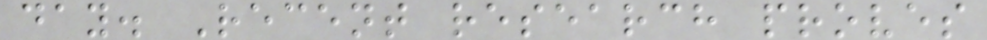day. Recent research proves
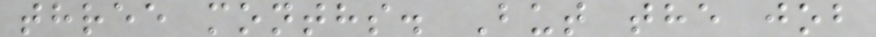three months. But the job
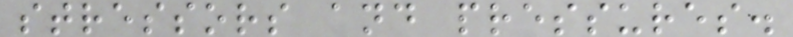stressors and pressures.
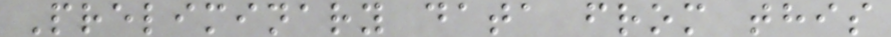Preliminary data from this
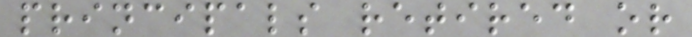principals retired or
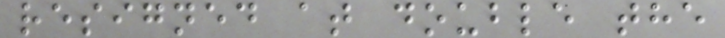resigned at double the
